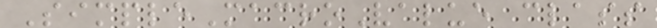SimpleMacroValue class
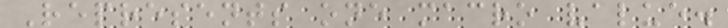Represents one macro value.
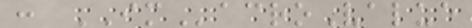: IMacroValue
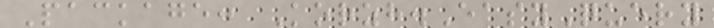Package: Korzh.EasyQuery
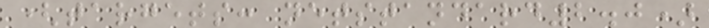(targets: netstandard2.0)
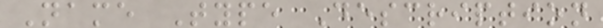Name Type Description
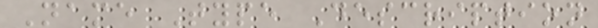Name Type Description
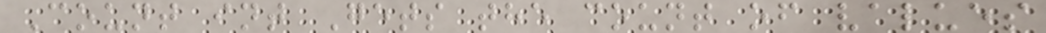Count int Gets the count of values
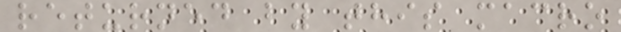returned by this macro
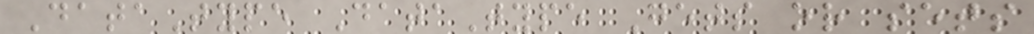DataType DataType Gets or sets
